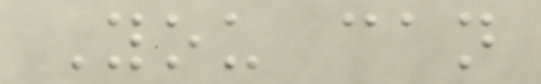You can
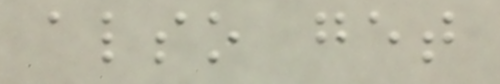also get
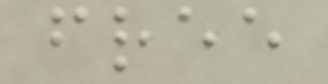free
